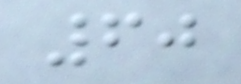60
